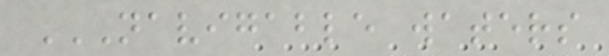NAVIGABLE WATERS
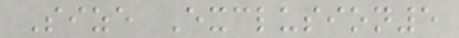Size Exclusion5
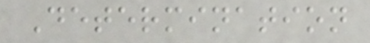Determination
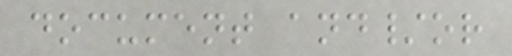document and/or
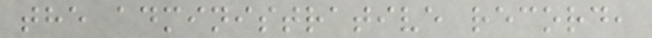the administrative record,
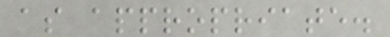as appropriate.
